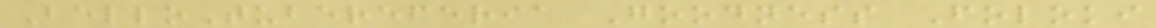BelloTubereferia Goodness Foloki
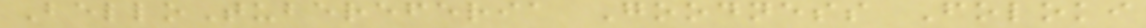BelloTubereferia Goodness Foloki
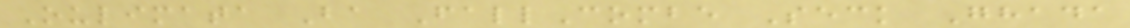Oulimata Ba FallCombe Seck Ghada
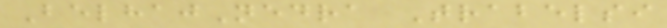BelhajNedra Trabelsi
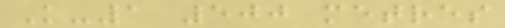K-1 500 metres
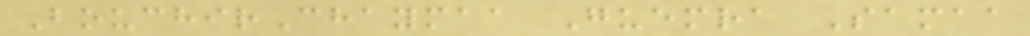BouchirChaymaa Guemra Samaa
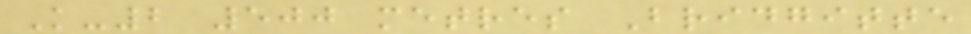K-2 500 metres Bridgitte
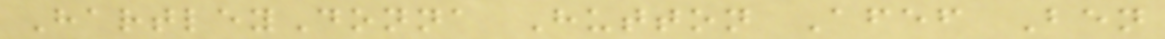HartleyDonna Hutton Afef Ben
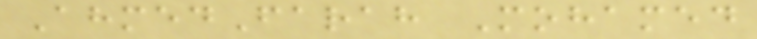AhmedFarah Mohamed
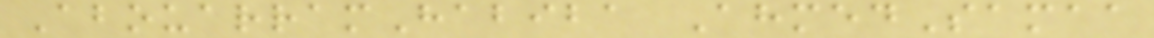AbouarramHabiba AhmedSamaa
